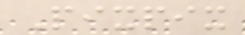Pixpix
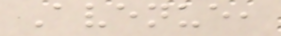Avenue,
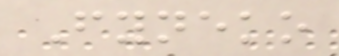Fyneko
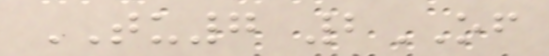TU7 2OF
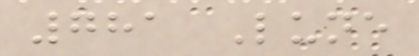781 Lune
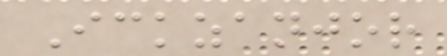Ickzanjor
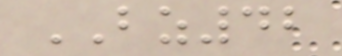BZ42
